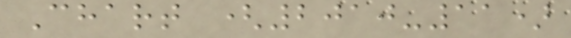Chart (2010-11)
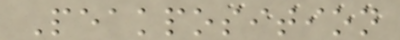Peakposition
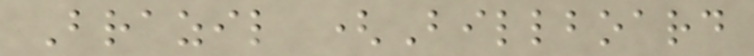Brazil (Billboard
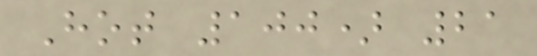Hot 100) 21
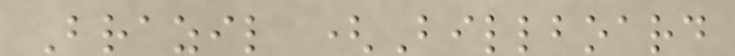Brazil (Billboard
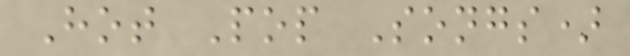Hot Pop Songs)
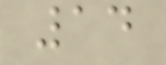14
